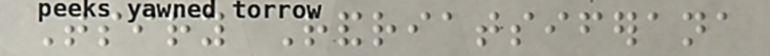Tsiry Randriatsiferana
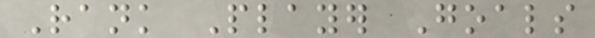Rank Player Goals
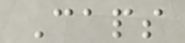Caps
